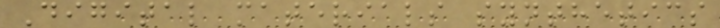Digital materials synthetics
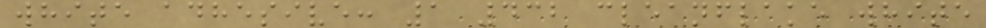white adhesive: 1 432 cleanflake white
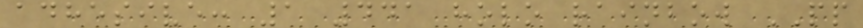adhesive: 1 441 holo rainbow PP
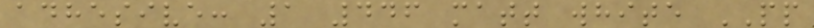adhesive: 1 446 matt white PP
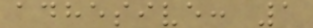adhesive: 1
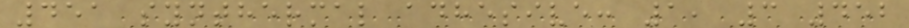451 synthermal adhesive: 1, 3 452
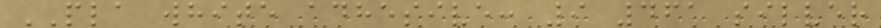PLA white adhesive: 9 461 silver
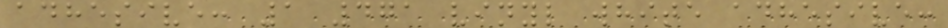adhesive: 1 471 vinyl white adhesive:
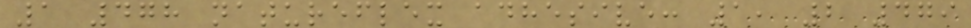1 478 natureflex adhesive: 1, 2 479
